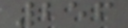256
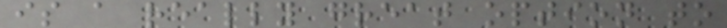is a really great option to
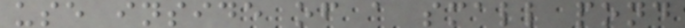use inside of a small pond
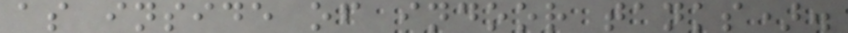as inside of indoor tanks).
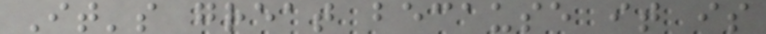It's great because it is
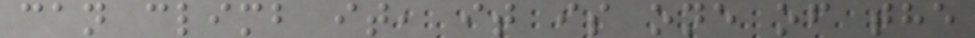can climb it, it is one of the
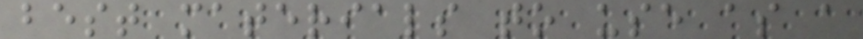best materials to use as a
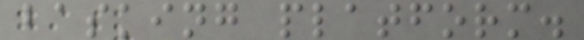basking platform.
